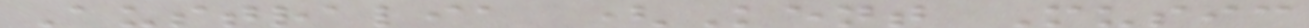Australia (Kent Music
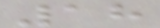18
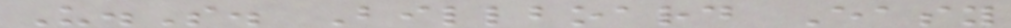U.S. Billboard Easy
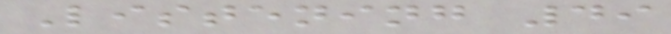Listening 49
